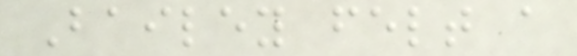Bailey felt a
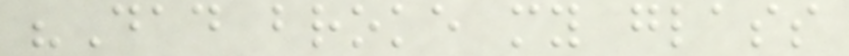"Dad broke my glass
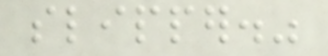slipper."
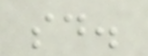said.
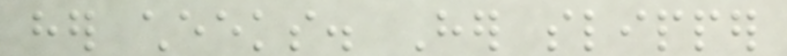her cheeks. Her slipper
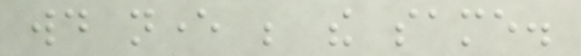would never be the same.
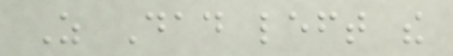As Dad left the
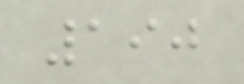190
